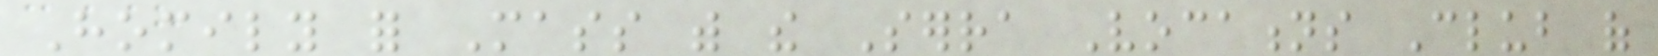Homily for Mass with the Serra Vocations Club of
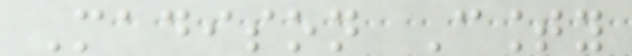Madison County
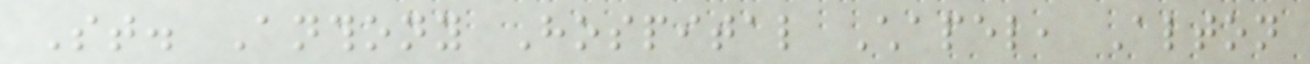St. Anthony Hospital Chapel, Alton
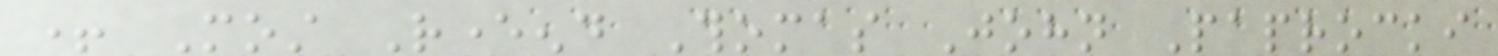+ Most Reverend Thomas John Paprocki
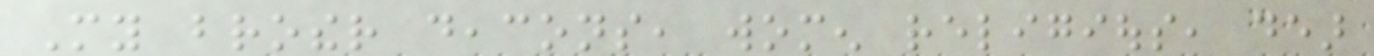My brother deacons, women religious, dear
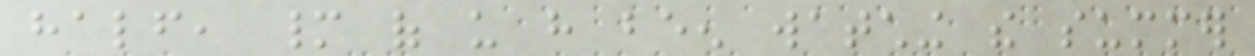half, many of us have been watching the summer
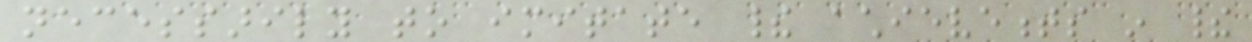necessarily to imitate their achievements in their
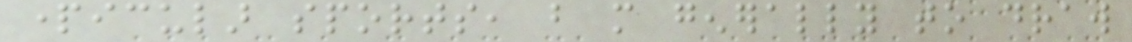particular sports, but more generally to draw
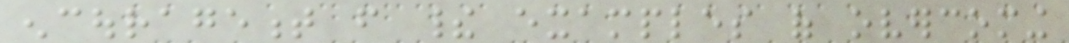encouragement from their examples of overcoming
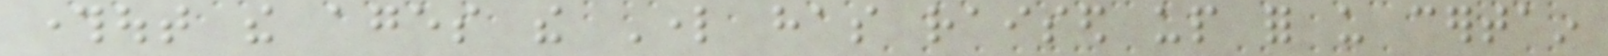throughout the ages the Lord has raised up for us certain
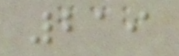219
